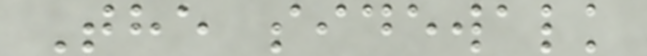The sidewalk
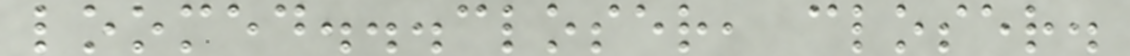loomed...closer, closer.
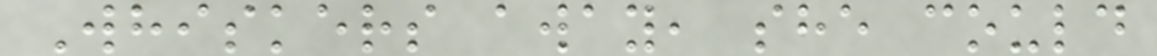Whiskers away, she could
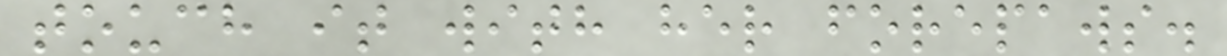touch it with her forepaws.
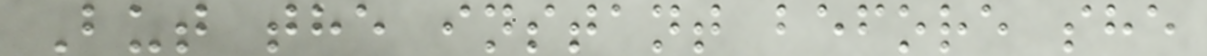But the instant before she
